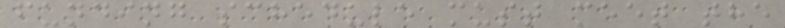funding schedule must meet the
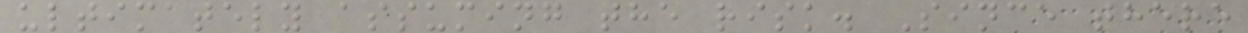ultimately assuming the risk. Since there
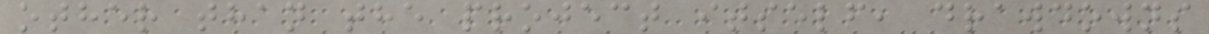other than the project itself, drawdowns
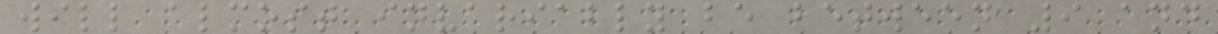will almost invariably be between 9 and
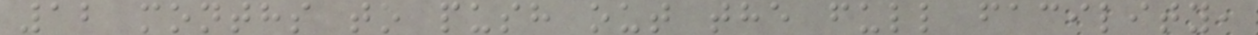12 months to push out the full facility,
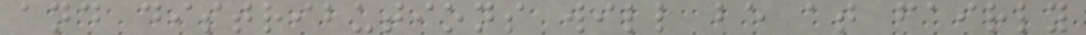and distributions will be at fairly
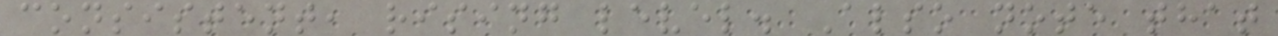consistent, rising level. Also note that
